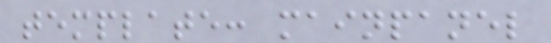template: mainpanel
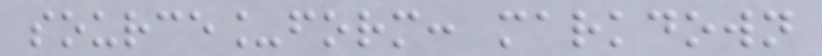source_form: markdown
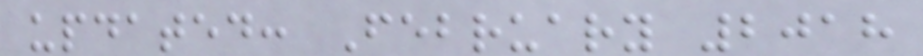updated: February 2018
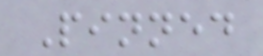Pinned
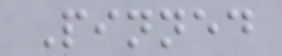Pinned
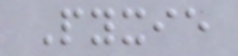Pyxie
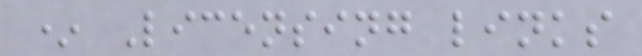* Licensing links
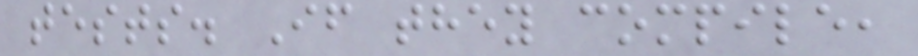tests. If they compile,
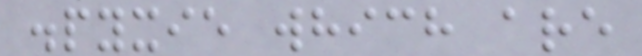.pyxie which are
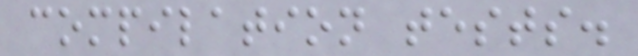compilation tests.
